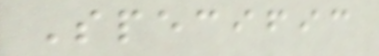Specific
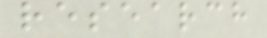research
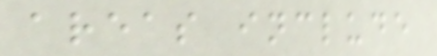areas include
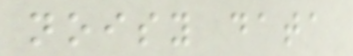noisy data
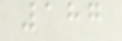187
